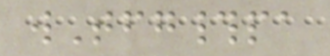wTfg#pa
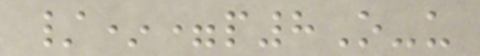/*=p8O-u
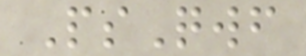PsQwf
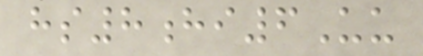hs8hi6Uu
